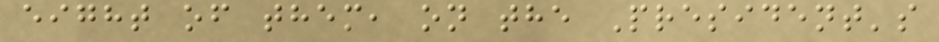eight of them, on the President's
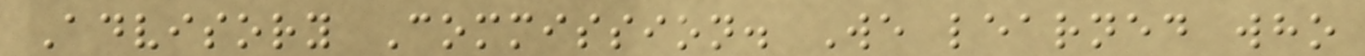Advisory Commission. We learned who
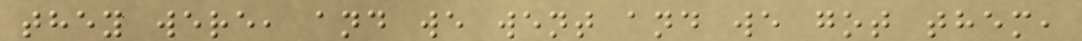they were, and we went and we got them,
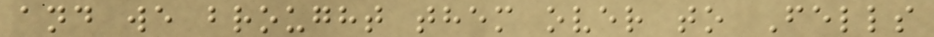and we brought them over to Fells
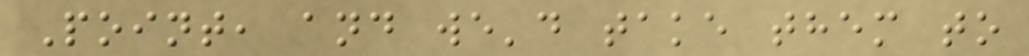Point, and we'd take them to
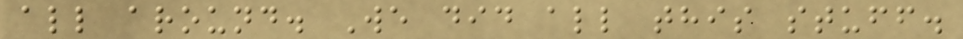all around. We did all this stuff.
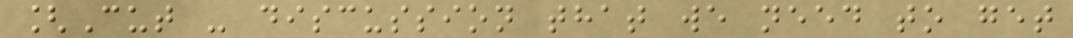[Cut - discussion that we need to get
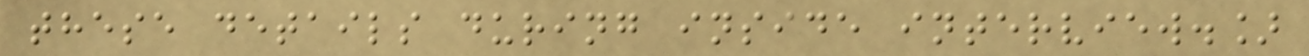these details during inside interview.]
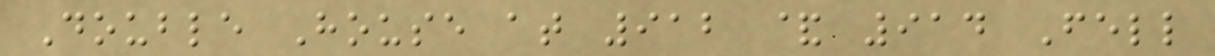Double House at 912 & 914 Fell
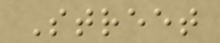Street
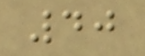40
